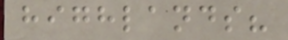highlands?
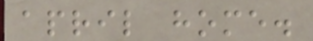april home.
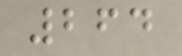264
